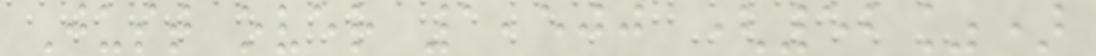Just over 1,500 (52%)
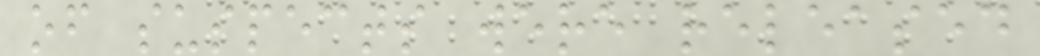of suspects were released
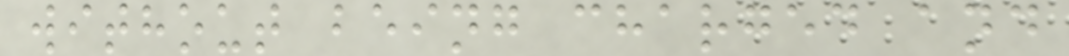without being charged and
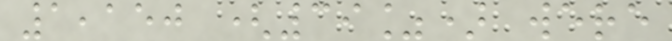1,150 (39%) were
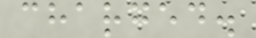charged.
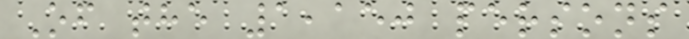Of the 1,150 persons
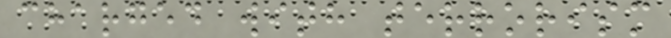charged with terrorism
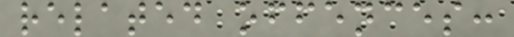related offences:
